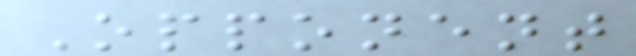Opponent
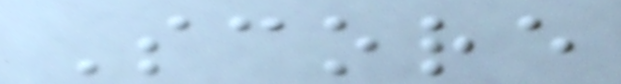Score
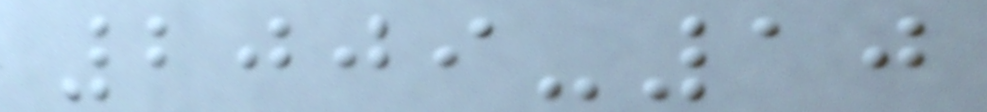2009-10
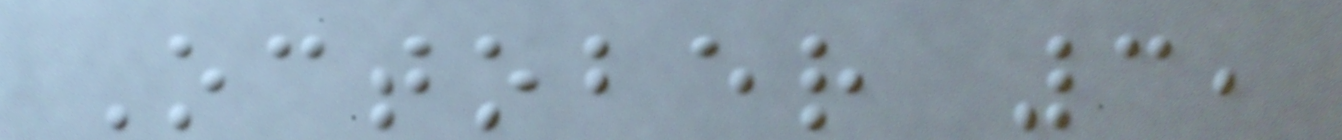October 3,
